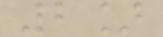2]
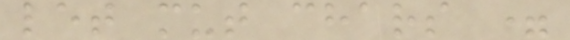let mut chars =
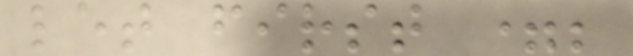let first =;
